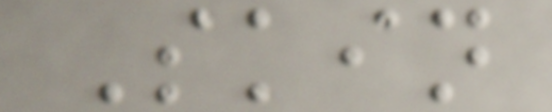Skin
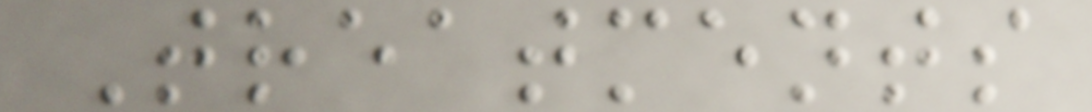Treatments
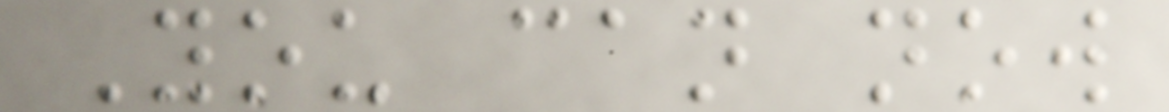You can now
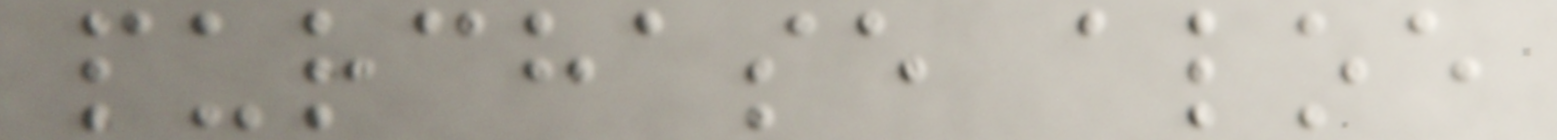purchase aloe
